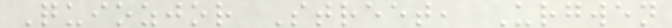Quiozjor Street, Urgwen
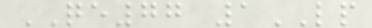QE77 1LP
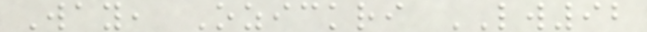Way, Ozickri LW92
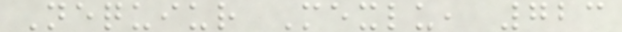Nequiur Mexlu, 723
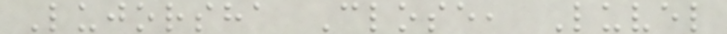Lujorsha Close, Luvel
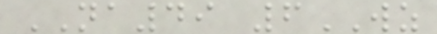NA49 6WZ
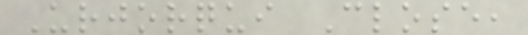Urjorqui Close,
